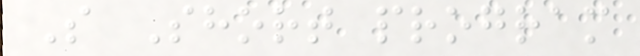S Short program
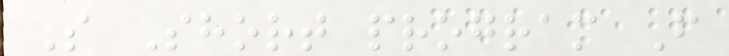S Short program F
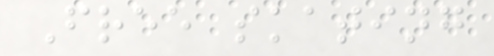Free skating
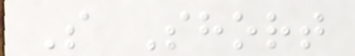S Short
